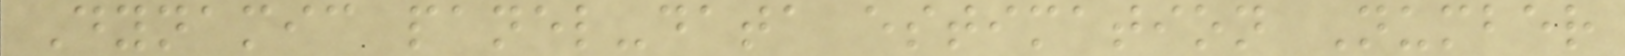Dynamic panel-data estimation Number
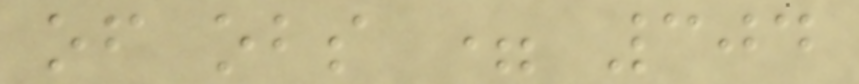of obs = 304
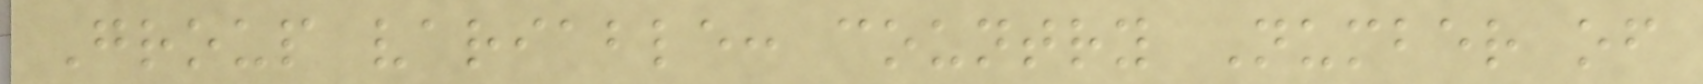Group variable: country Number of
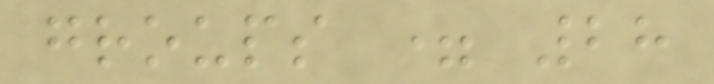groups = 28
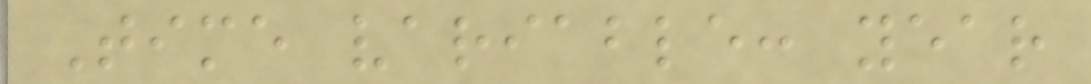Time variable: year
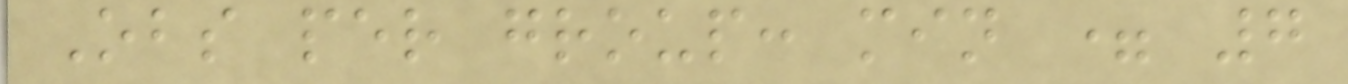Obs per group: min = 7
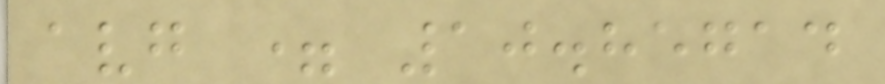avg = 10.85714
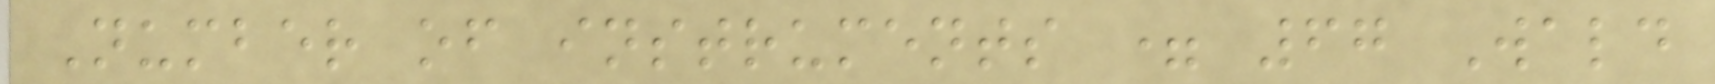Number of instruments = 67 Wald
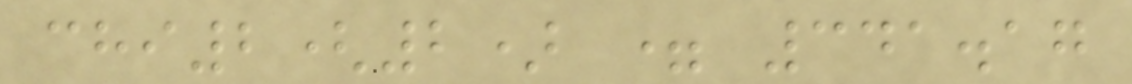chi2(2) = 341.17
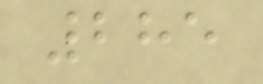285
